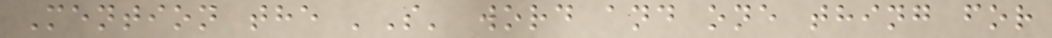Mention the 'S' word and one thing for
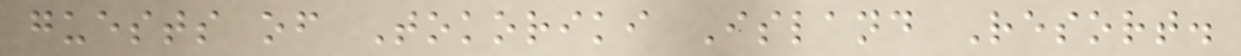guests of Tokoriki Island Resort.
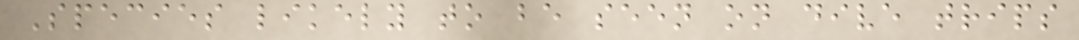Species likely to be seen on dive trips
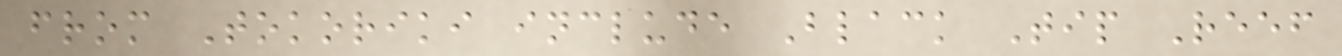from Tokoriki include Black Tip Reef
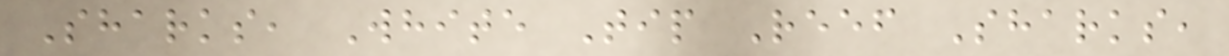Sharks, White Tip Reef Sharks,
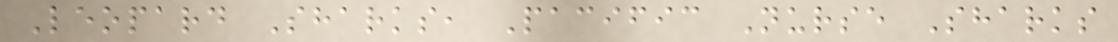Leopard Sharks, Pacific Nurse Sharks
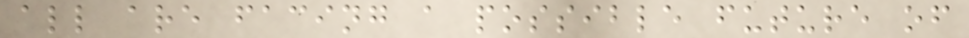all are facing a possible future of
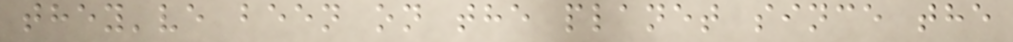they've been on the planet since the
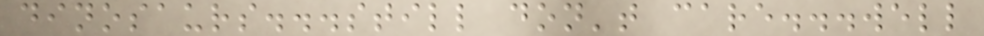dinosaurs...still don't care...well
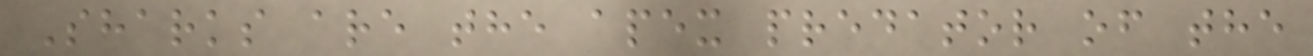Sharks are the apex predator of the
